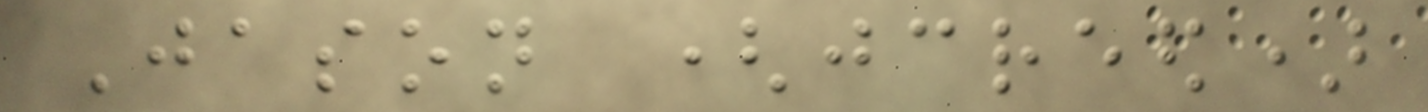Jason (jcreed)
